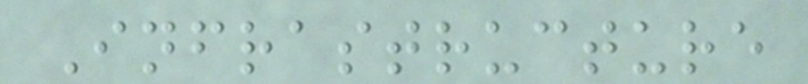Infrastructure
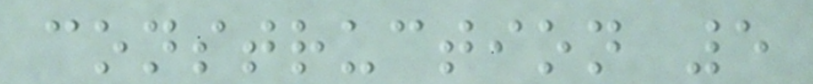construction 5
